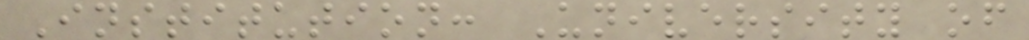Institution: University of
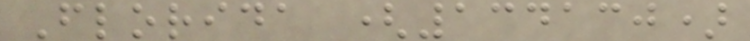Florida (134130)
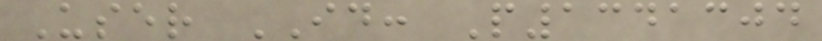User ID: P1341304
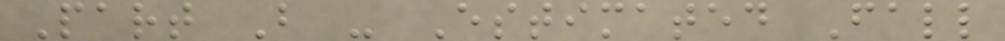Part B - Estimated Fall
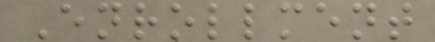Enrollment
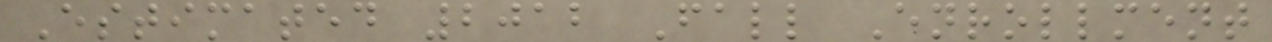Estimated 2012 Fall Enrollment
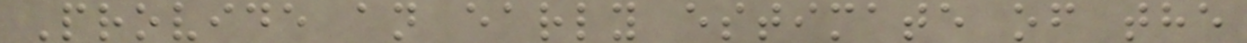Provide an early estimate of the
